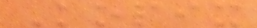Kopix
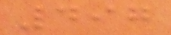497
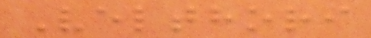Velthori
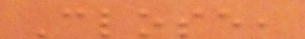Close,
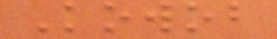Kowob
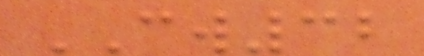CW32
